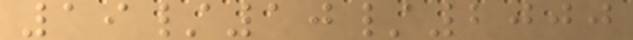19/10/2000
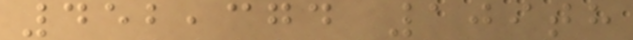452,374 109th
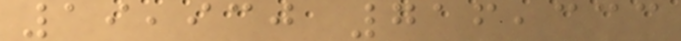19,930 716,333
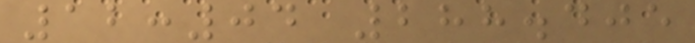12:04 288.405
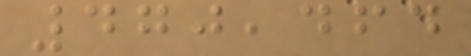470,464
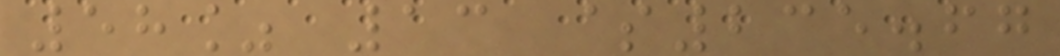58% 13 $235.67
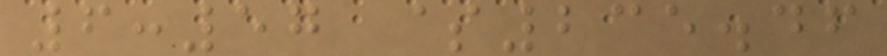6:57 $235.46
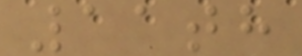11th
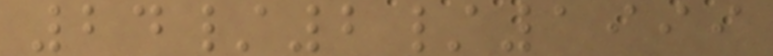24/2/1999
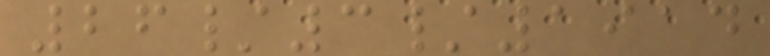26/3/1914
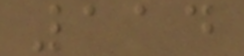114
